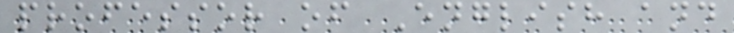professor of English and
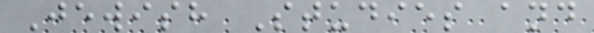Jewish Studies and
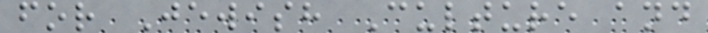for Jewish Culture and
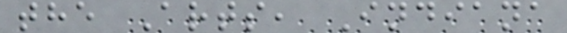the Arts, Indiana
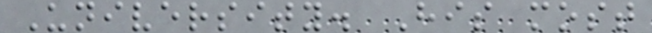University. His most
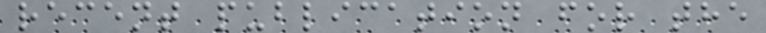recent publication for the
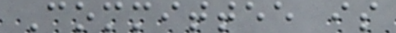Committee is
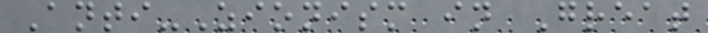Anti-Zionism in Great
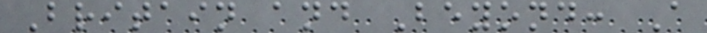Britain and Beyond: A
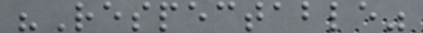"Respectable"
